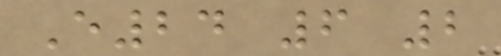E24 6 2
